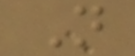N
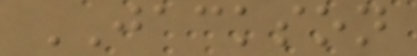JACKSON
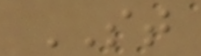ST
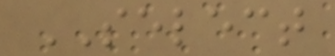SELECT
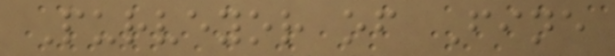Purveyor of Fine
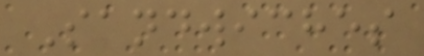Sandwiches
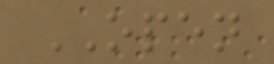OPEN
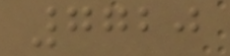7720
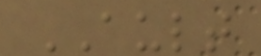AULT
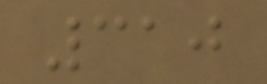310
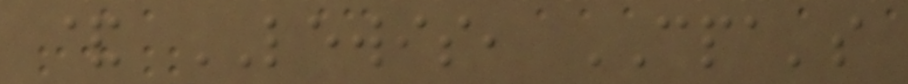& LEWIS, CPA's
